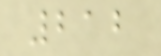212
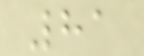81
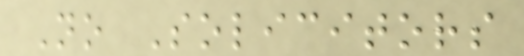No Solicitors
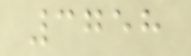3758
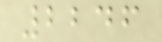2246
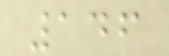146
